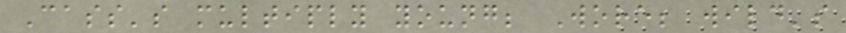Cass's multiply young; Wore; wild's
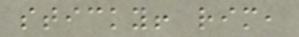sticky! rim,
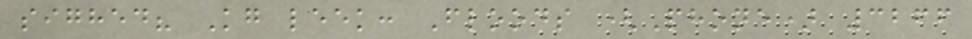sighed? Kg leek: Floods (Phone) 3266
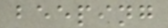beeping
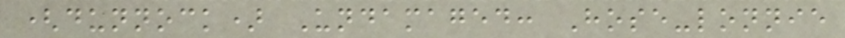(dunnock) Undamaged: Hose-lonnie
